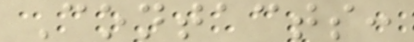Contacts:
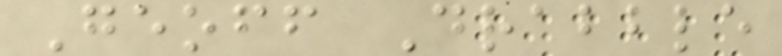Geoff Drabble
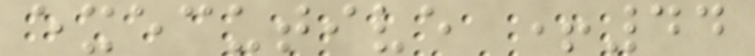executive +44
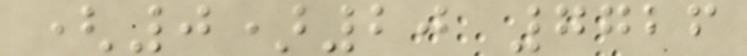(0)20 7726
